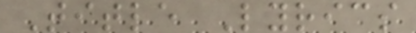Title Lyrics
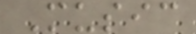Music
